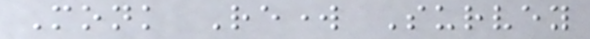Monk Rework Survey
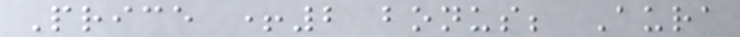Price +2 bonus; Aura
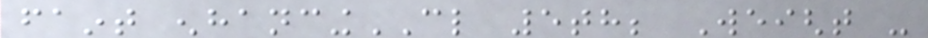faint enhancingCL 5th; Weight -
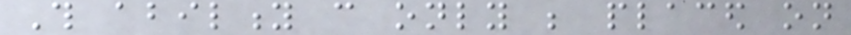This ability can only be placed on
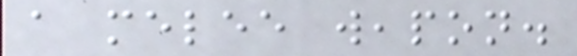a melee weapon.
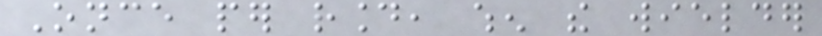Once per round, when the wielder
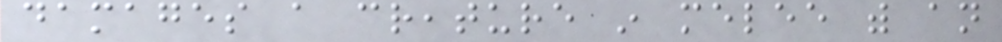damages a creature in melee with an
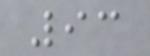93
